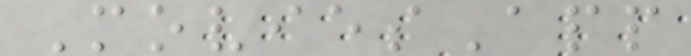MoviesApp
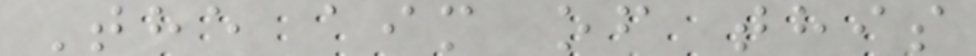The aim of this
